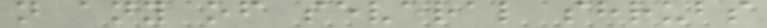n any of several shrubs
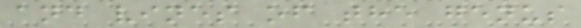and vines of the genus
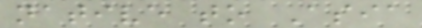native to Asia
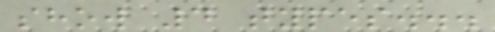show 4 types...
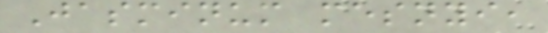Jasminum mesnyi,
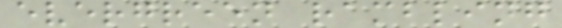evergreen rambling
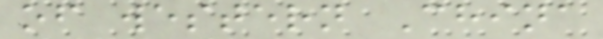of western China
